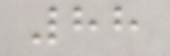88
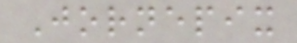Jornepix
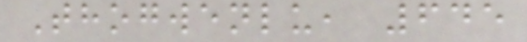Thogwenlu, 645
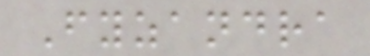Fyzandra
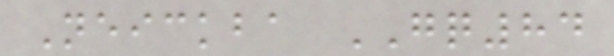Neickba GQ84
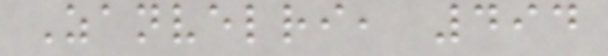Zanvelri, 494
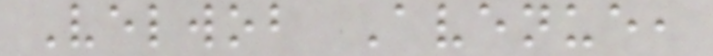Velwob Avenue,
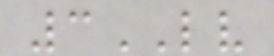3LV
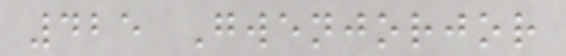425 Gwenjorjor
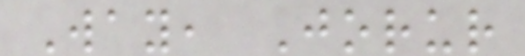Way, Jorur
